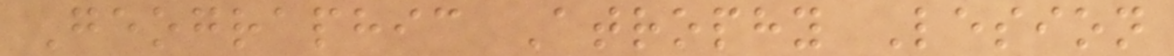Geographic Atrophy Lesion
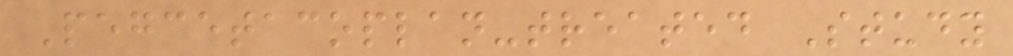Pegcetacoplan-treated Study
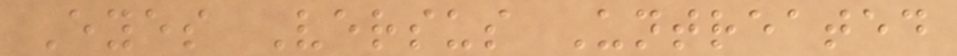Eyes Versus Untreated
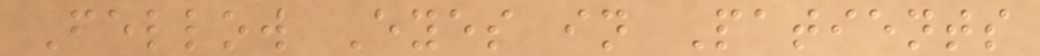Fellow Eyes in Patients
